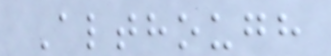Although
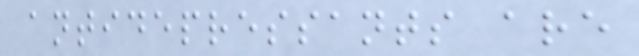antidepressants are
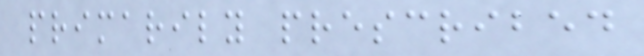primarily prescribed
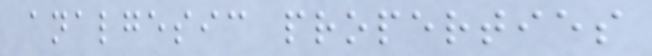analgesic properties
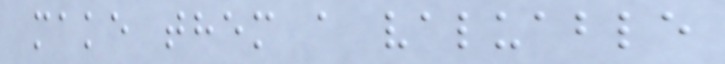make them a valuable
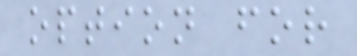option for
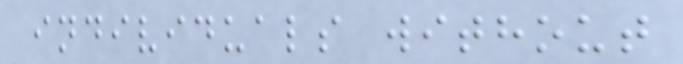individuals without
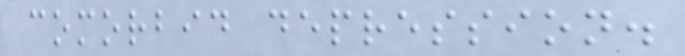comorbid depression.
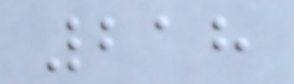218
